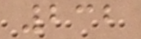232
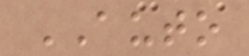AUTO
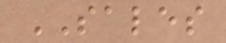SALES
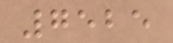7525
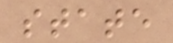state
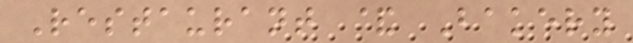Restaurant & Bakery
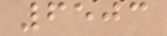6503
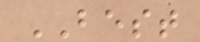BEST
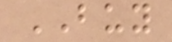BUY
